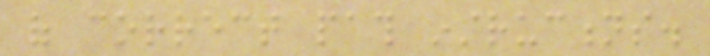of correct path instructions.
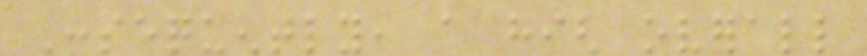Consequently, a high overall
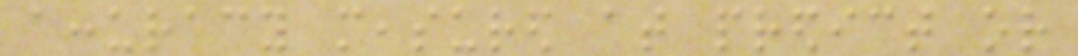accuracy measured at predict or
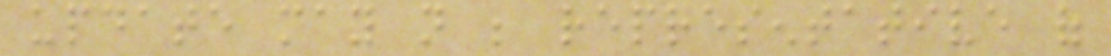update may not be representative of
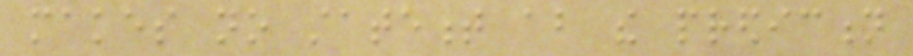makes no statement about the prediction
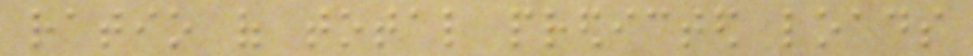ratio of total predicted loads
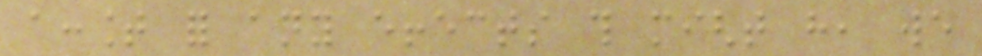account for any effects this might have, we
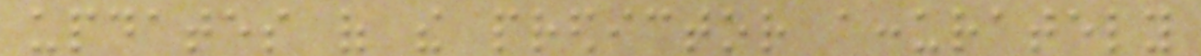updates of the predictor accurately
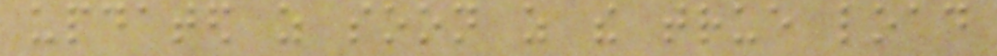updated as soon as the true load
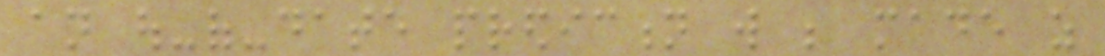an out-of-date prediction will be made as
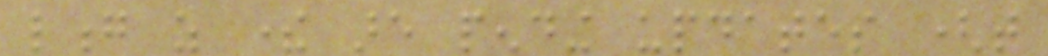long as there are pending updates (that
